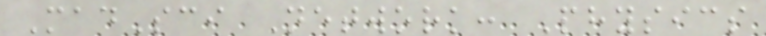MadSci Network: Physics
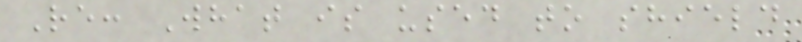Re: What is used to shield
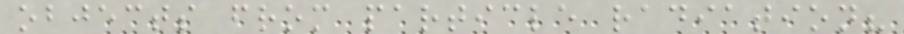objects from particle radiation?
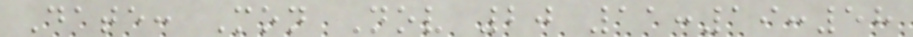Date: Mon Nov 20 11:19:58
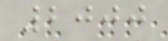2000
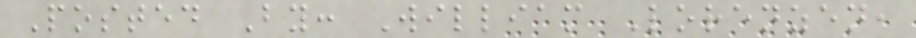Posted By: William Lorenzen,
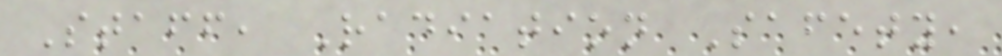Staff, Radiation Safety,
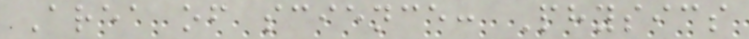Area of science: Physics
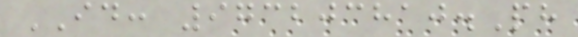ID: 973203810.Ph
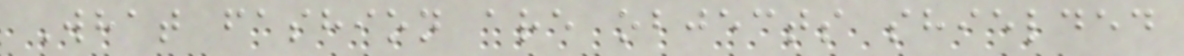What fashion are objects shielded
